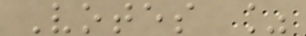Votes %
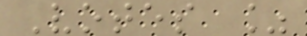Votes %
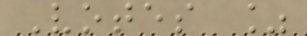Votes %
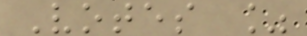Votes %
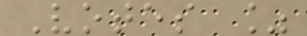Votes %
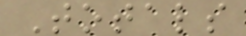Totals
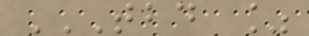TBD %
